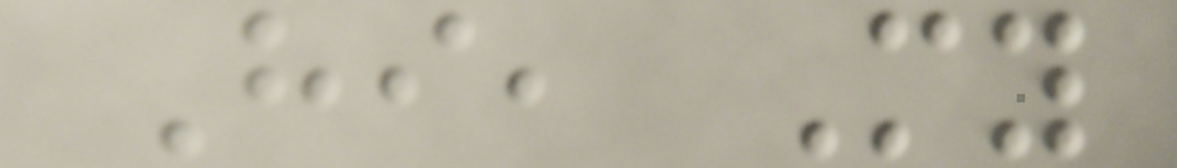Hi, My
